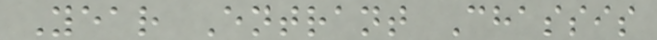Year Entrant Chassis
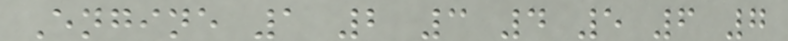Engine 1 2 3 4 5 6 7
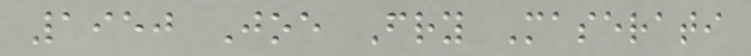1950 Joe Fry Maserati
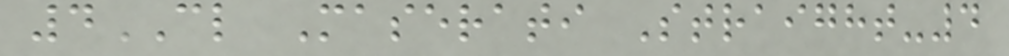4CL Maserati Straight-4
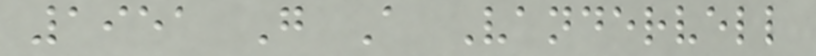1951 G A Vandervell
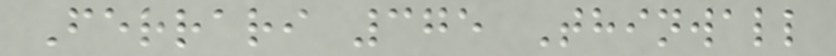Ferrari 375 Thinwall
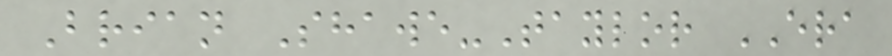Brian Shawe-Taylor ERA
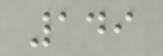149
